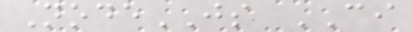NodeJS CI
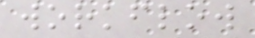workflow
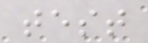test
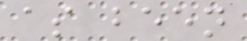as been
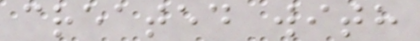created with
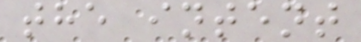the intent
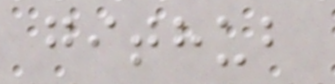github
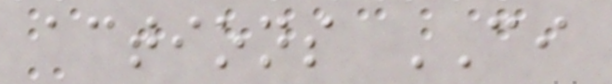actions CI
